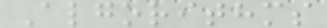Algorithms
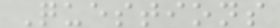Questions
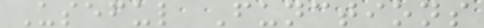Useful Functions
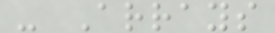- Arrays
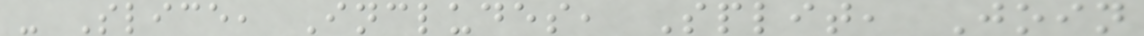- Slice, Includes, Split, Join
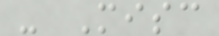- Misc
